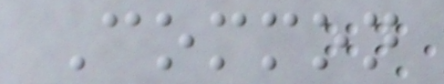Common
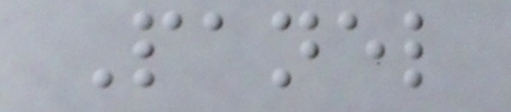Panel
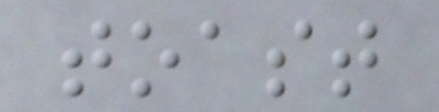toast
